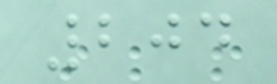204
